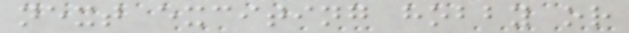next exciting hobby or
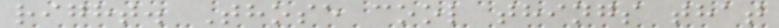right. Those cool things that
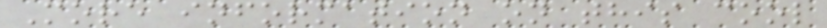More information on this cool
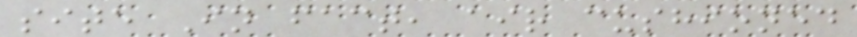site In fact, air cushioned
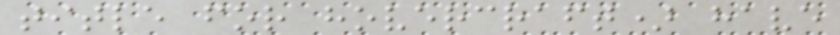title for hovercraft) have
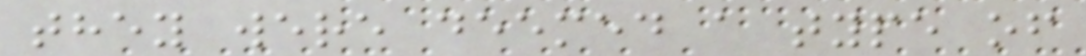they were deemed a type of
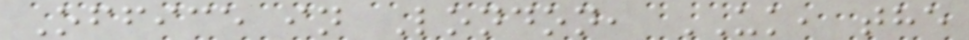Office in London, UK, the
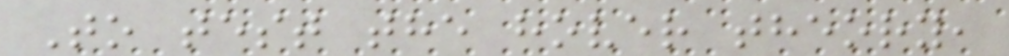To test the hover theory,
